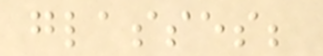glasses;
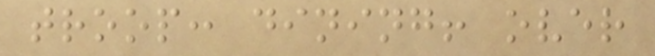troop: dining! over
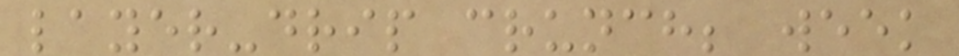layer-drip crunch; week
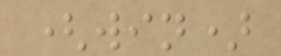(win)
